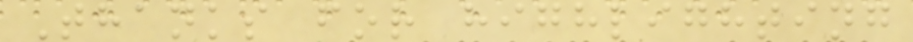Thanks for highlighting
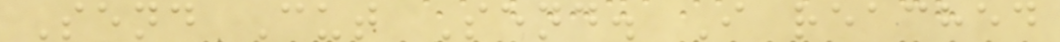Send Cut Send. I reached
